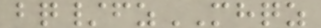bq/fzMHQZ
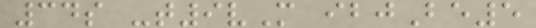34s -t9vM ibjBe5
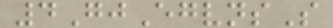4GjEgvnsS
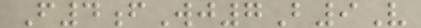F4fWj7B9V
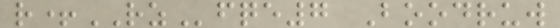r+RZfqe7 Boodruw
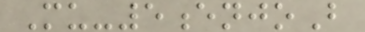Mu-5enjoB
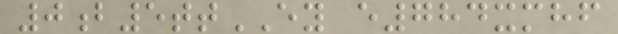0b5ttEY e784xmhf
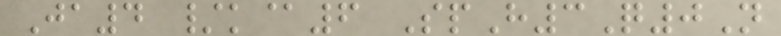Ja4 /k@6 SpH3Q0N
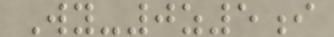Wy-0z5i
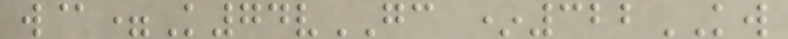w@=K74vGC *322KW
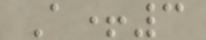A+3
